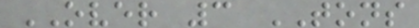OVER 3 TONS
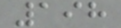198
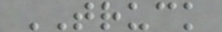TRUCK
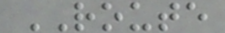ROUTE
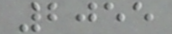2055
